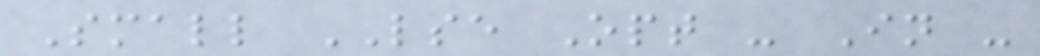Small LSE Opt - In -
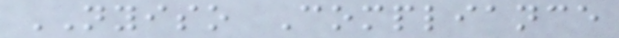NYISO Compliance
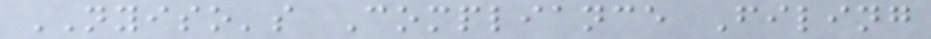NYISO's Compliance Filing
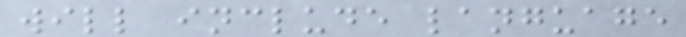will include language
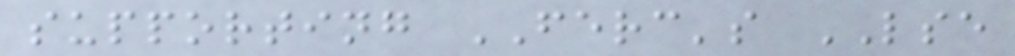supporting FERC's LSE
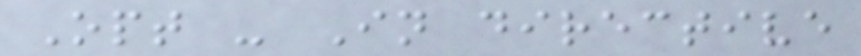Opt - In directive
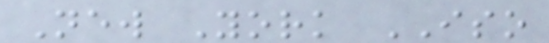New York ISO
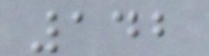142
